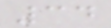34
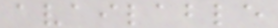available
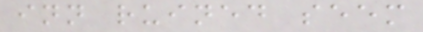inn ruined seem
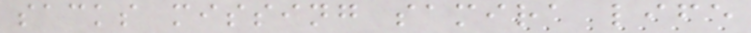sacks missing samira life
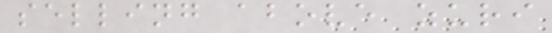selling above zuri
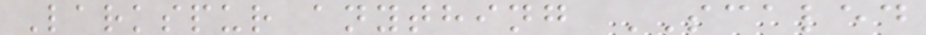Larkspur anything SCALED
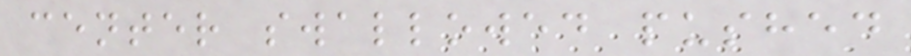center swallowed pushed
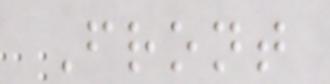Front
